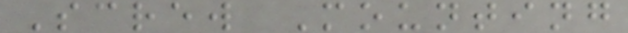Screw Mounting
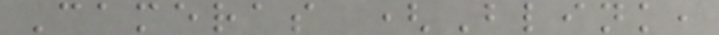Cameras (Blink,
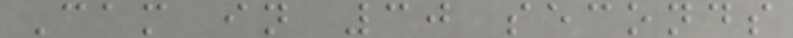Cam in 30 seconds
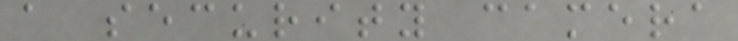a security camera
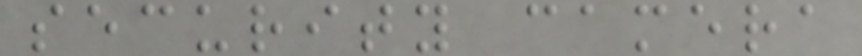security camera
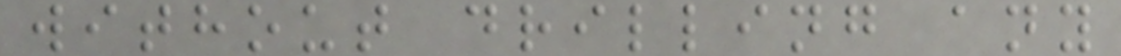without drilling any
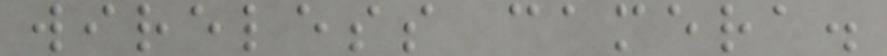wireless camera.
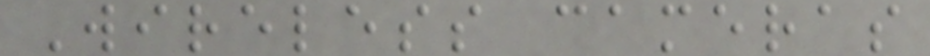Wireless cameras
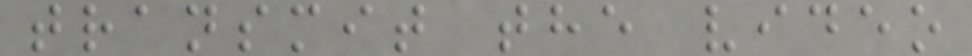transmit the video
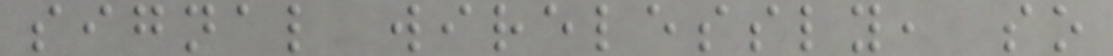signal wirelessly, so
